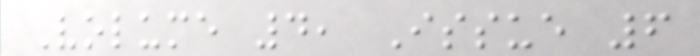Volume 4, Issue 6
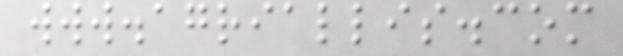www.agriallis.com
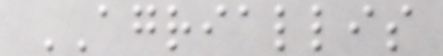AGRIALLIS
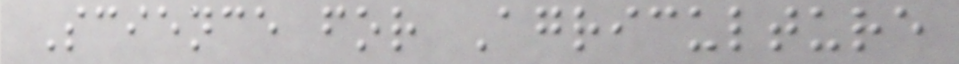Science for Agriculture
